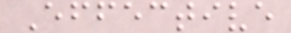Effective
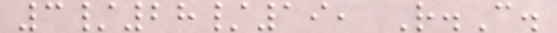3/28/19, R.C.
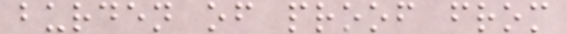burden of proof from
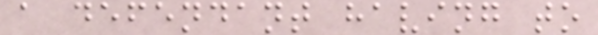a defendant having to
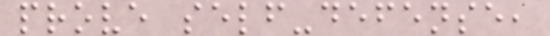prove self-defense,
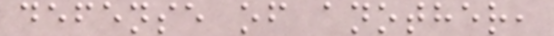defense of another,
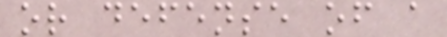or defense of a
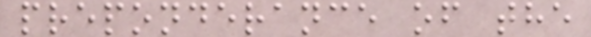preponderance of the
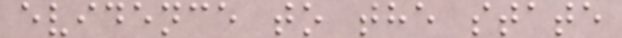evidence to the state
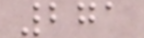271
